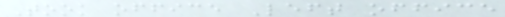Took office Left office
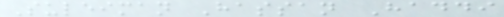Suleiman Hassan Haddi
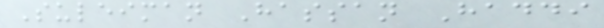Suleiman Hassan Haddi
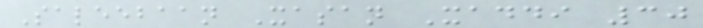Saleebaan Xasan Xaddi 30
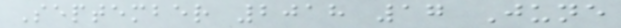September 2018 17 June
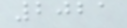2021
